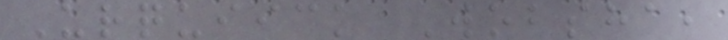Urquiick Wobsha,
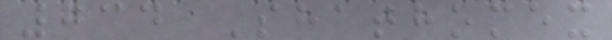734 Shathomex
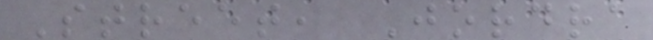Street, Jordra
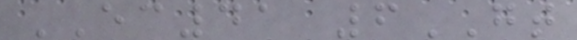EC41 6GT
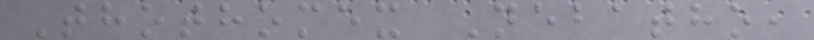Thothomex Nebatho,
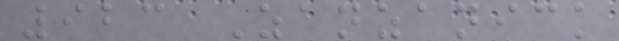923 Zanzanick
